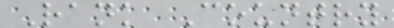Rank Country
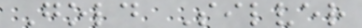Gold Silver
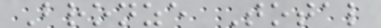Bronze Total
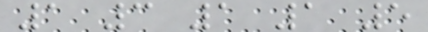1 3 1 1 5
